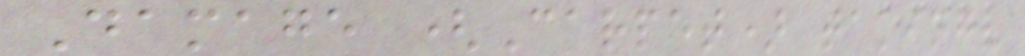Damage (Carpet) taking?
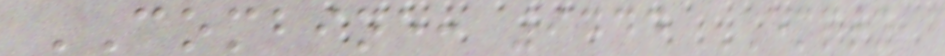COMBINE: 9444 EMPTY,
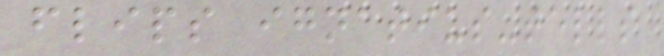flips ignatius-tells
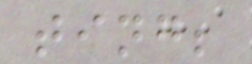ting;
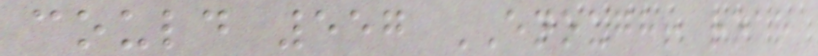could 557 ENOUGH! roar
